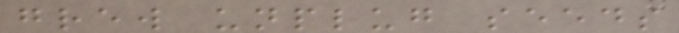grew unplug seeds
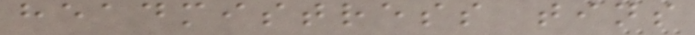headmistress tins
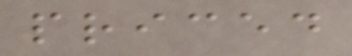priced
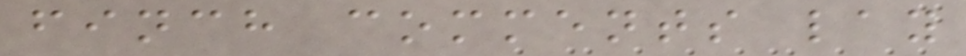finch comments lay
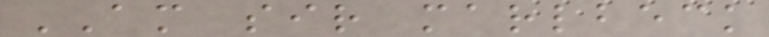AM sir marlbeck
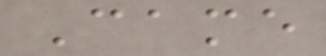Came
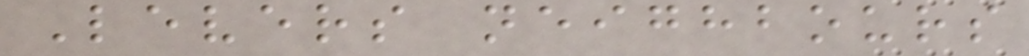Levers neighbours
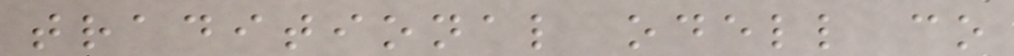traditional odell co
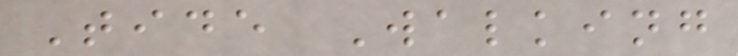Tide Walking
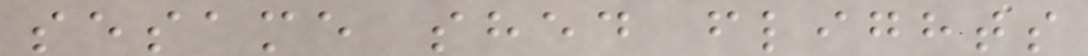sesame shed flights
